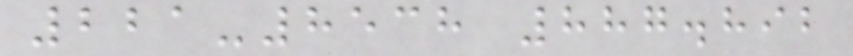221-8538 887.892
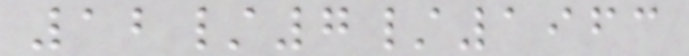12/7/1963
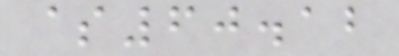$60.12
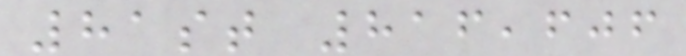81st 816,606
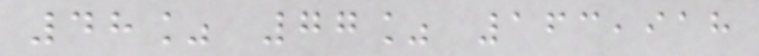48% 77% 163,918
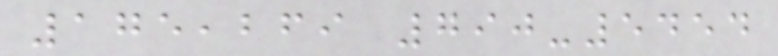175,269 790-5454
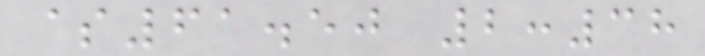$61.50 2:38
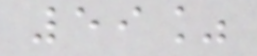59%
